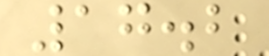17.2
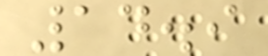14.9
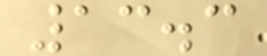13.3
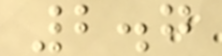2.7
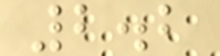2.2
